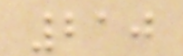210
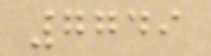7749
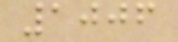1006
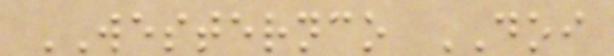WESTERNCO DOI
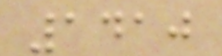1410
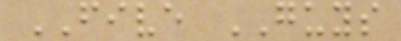FIVE GUYS
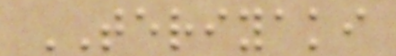TERIYAKI
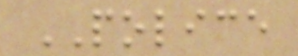POLICE
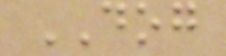DOG
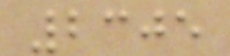2305
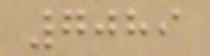7089
